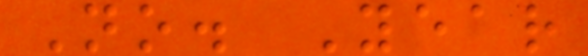No. Year
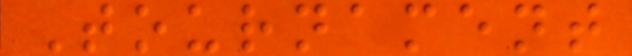Tournament
